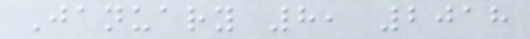January 8, 2018
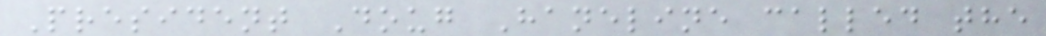President Doug Haneline called the
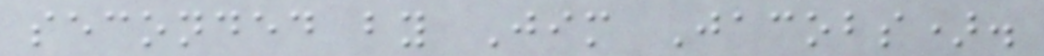seconded by Jim Jacobs).
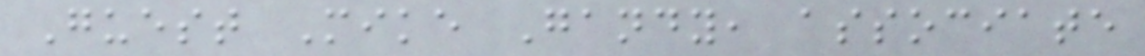Guest Mike Gandy, associate
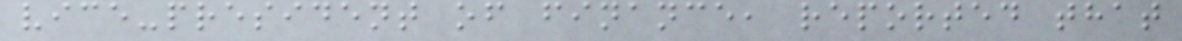vice-president of finance, reported that
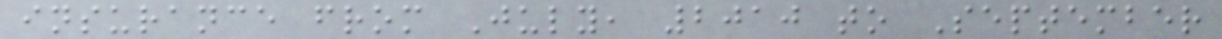insurance from July, 2010 to September
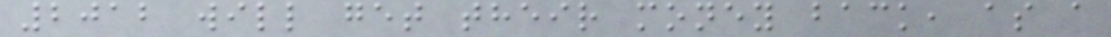2012 will get their money back, as a
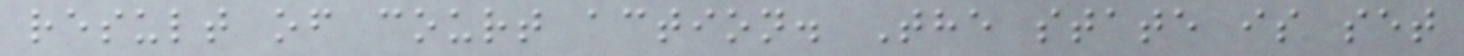result of court action. The state is set
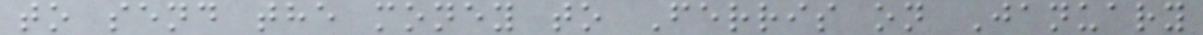to send the money to Ferris on January
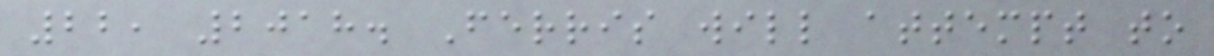22, 2018. Ferris will attempt to
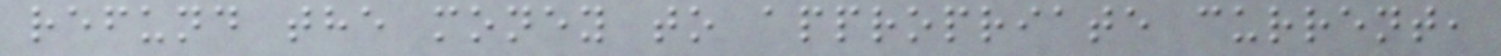refund the money to appropriate current,
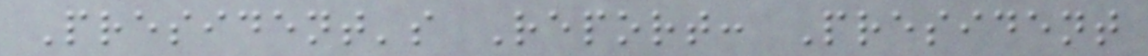President's Report: President
